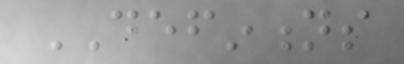DEFINTIONS
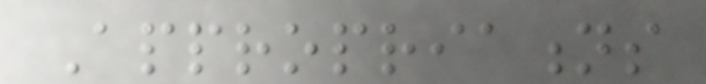Appropriations
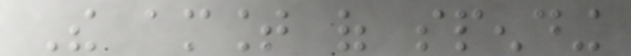The amount of spending
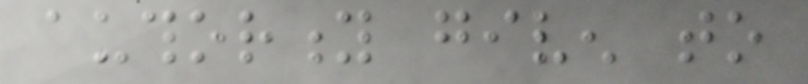authority given to
